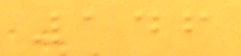146
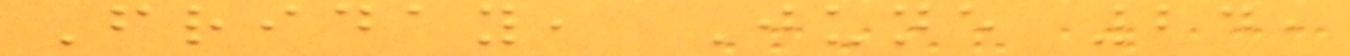Friday, June 24,
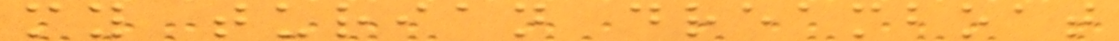my turian dreamboat
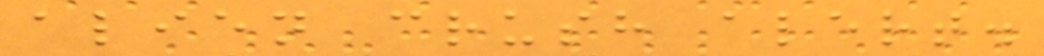alien crush alert.
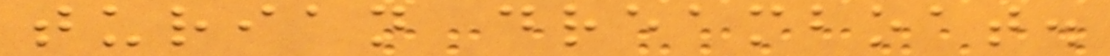turian dreamboat.
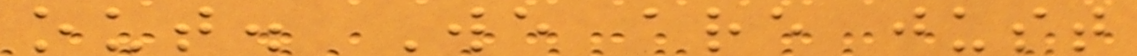out. We are just
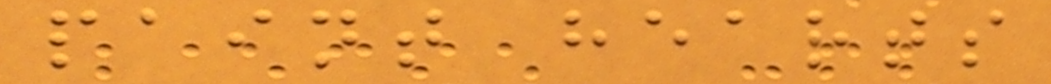paint hearts
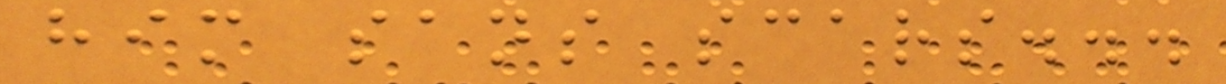him sans scars...
